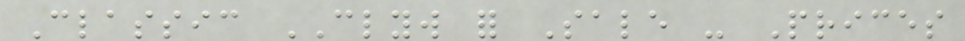Classic CLYW for Sale - Prices
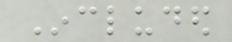Included
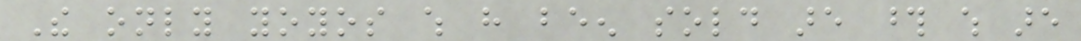The only yoyos which have been sold are those which are
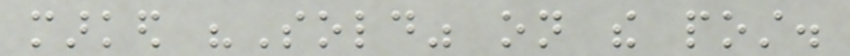marked "Sold" on the post.
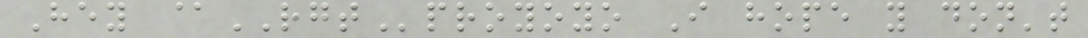Hey @RGTproyoyo I hope you don't
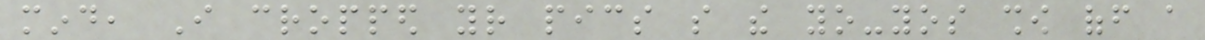mind, I cropped your pics so the yo-yos show off a
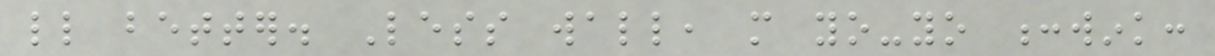little better. Less wall, more yo-yo :wink:
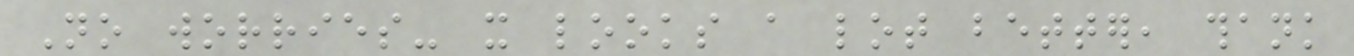No worries- it looks a lot better, thank
